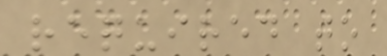required to
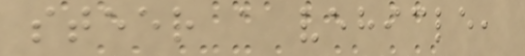steer a vehicle,
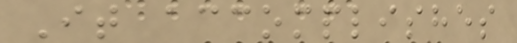It accomplishes
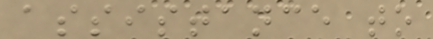assistance to
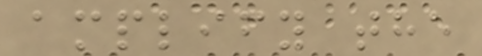amplify the
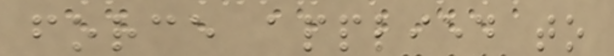force applied to
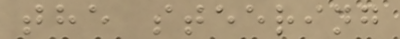the steering
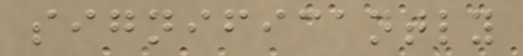significantly
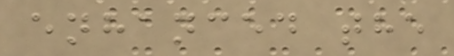enhanced the
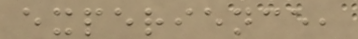experience,
